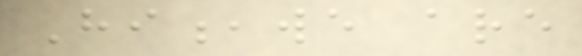Hi,we are
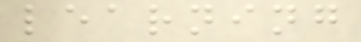learning
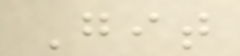Git
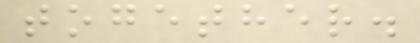together.
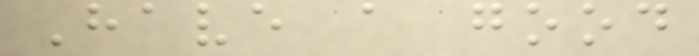Have a good
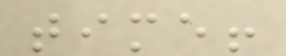time!
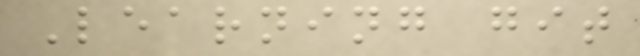Learning git
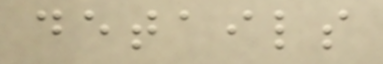details
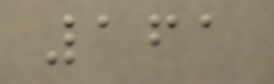161
